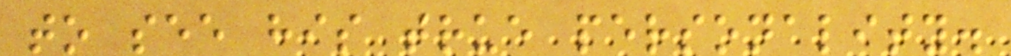to see his true personality.
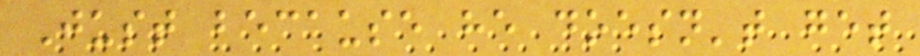Just because he doesn't get
